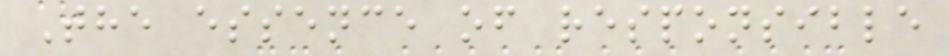The essence of responsible
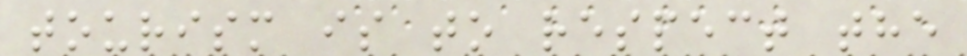tourism is to respect the
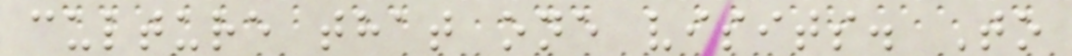culture that one visits. To
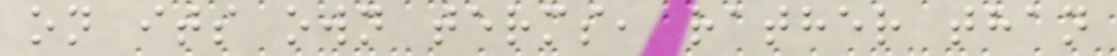on its own terms, rather than
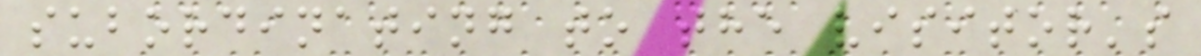subordinating to the visitor's
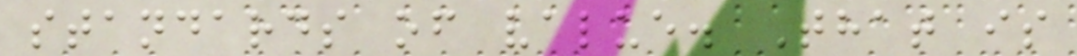standards of value. That is
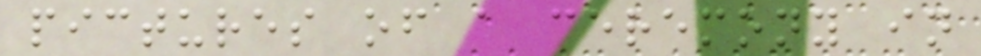pictures of a ceremony in
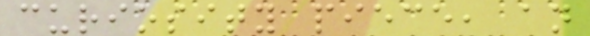curiosity piece, an
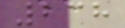238
